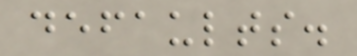defaults.
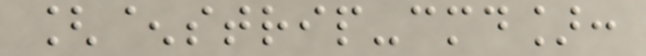[^strip-cmd]:
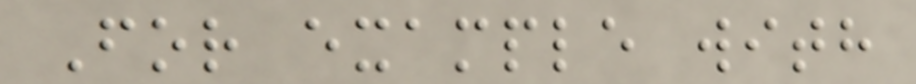For example with
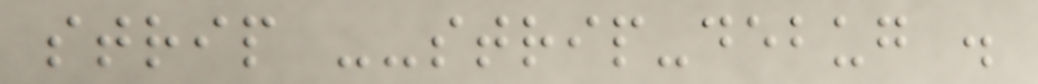strip --strip-debug .
